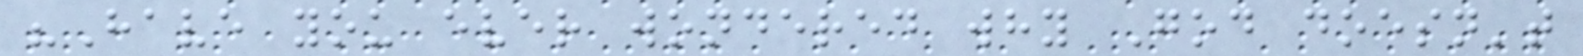"Have you ever wondered why God doesn't
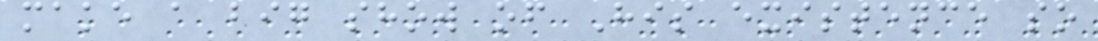make a big show of His existence so
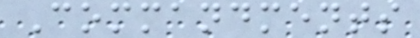Commandments
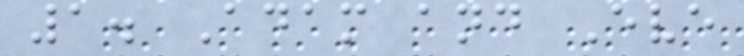1. Adam and Eve
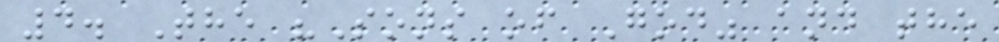4. The "Sons of God" and the
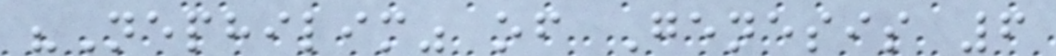"Nephilim" of Genesis 6
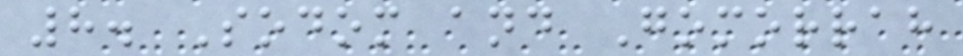8. Sodom and Gomorrah
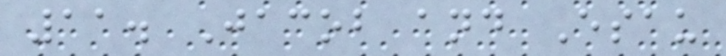11. Jacob and Esau
